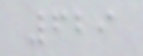629
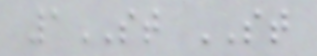1ST ST
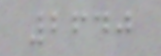2640
